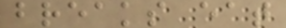breaks eat
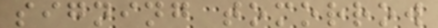signing tomorrow
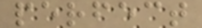perfect
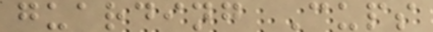guarding Cups
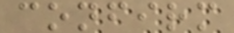confirm
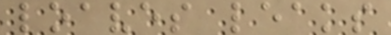loaves leaks
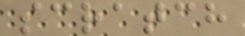scratch
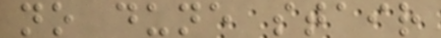no dune stair
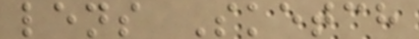lens Sketch
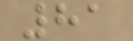81
